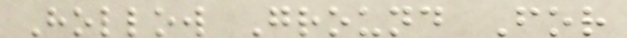Hollow Ground For
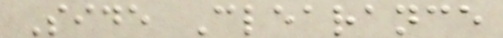Side Clearance
